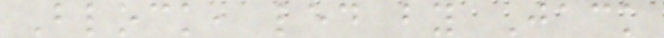Block, led by Jack
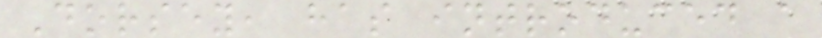Dorsey, has introduced a
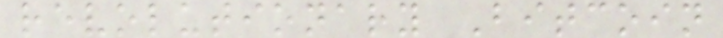revolutionary Bitcoin
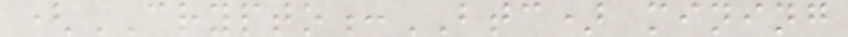(CRYPTO:BTC) mining
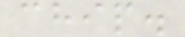chip.
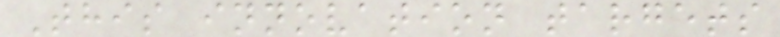This innovation targets
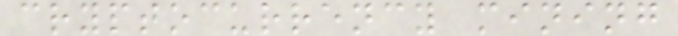cryptocurrency mining
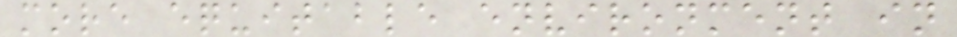more equitable environment in
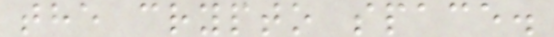the crypto space.
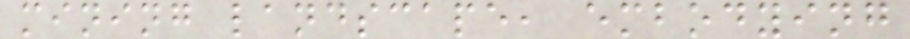mining landscape, embodying
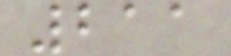211
